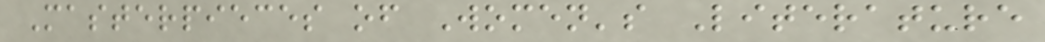Masterpieces of Women's Literature
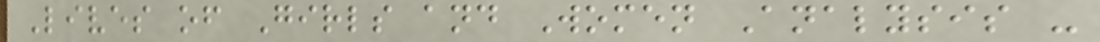Lives of Girls and Women Analysis -
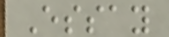Essay
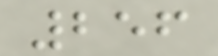256
